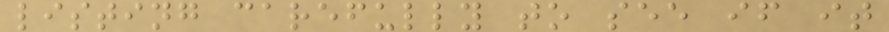listing carefully to see if it
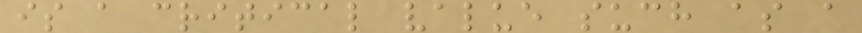is a critical value such as a
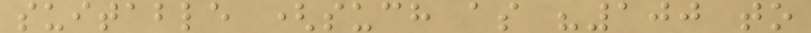suitable (such as "100 to
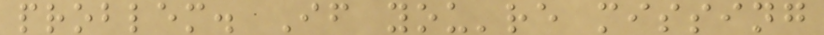problem. If you're missing
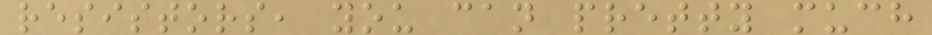resistors, you can pretty much
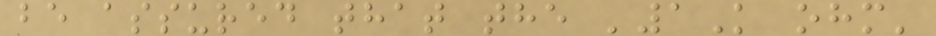be assured that the '1K ohm'
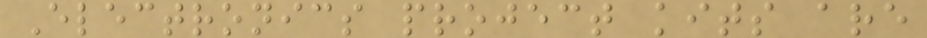Electronics project kits are
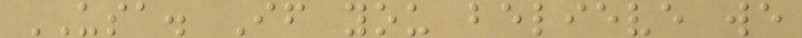USA. If you believe we
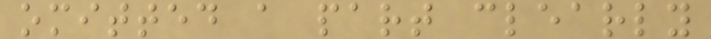omitted a part clearly
